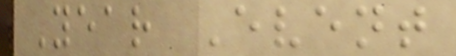Year Event
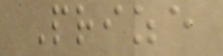Prize
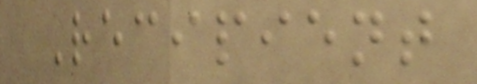Recipient
